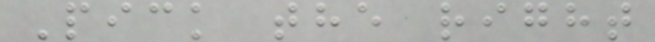Pick the right
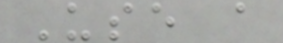Use a
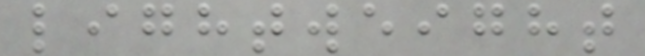lightweight
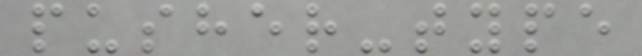pusher-type
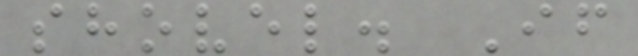shovel. If
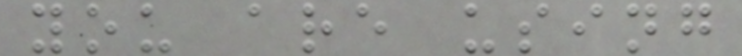you are using
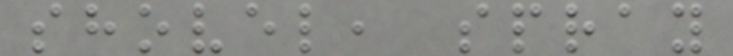shovel, spray
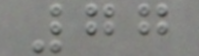77
